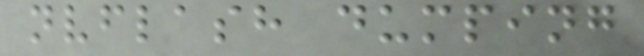nvflash dumping
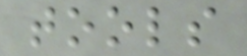tools
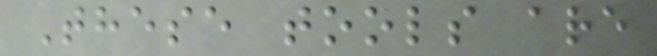These tools are
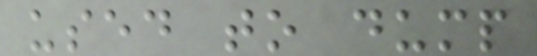used to dump
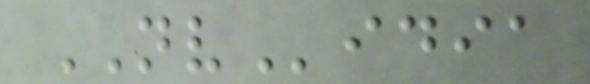NVidia
